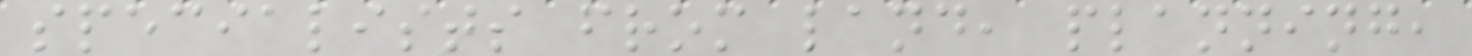specialists from land, planning,
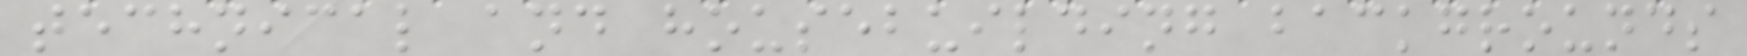technical and housebuilding backgrounds
